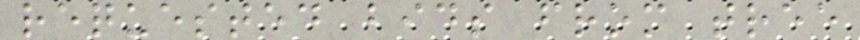requested bids from tree
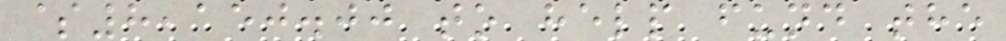$8,150.00 to help fund the
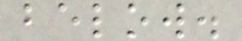below.
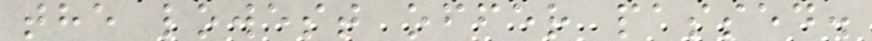the lowest offer passed.
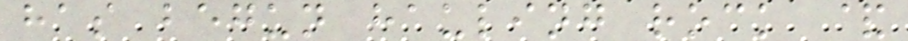has begun hauling rock &
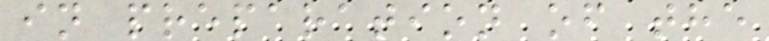in preparation of the
